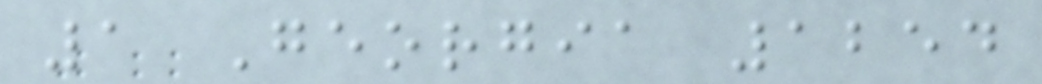1 Georgia 1254
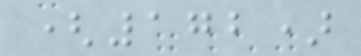(172)
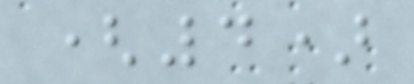(4)
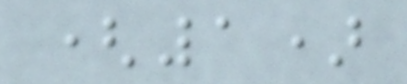(1)
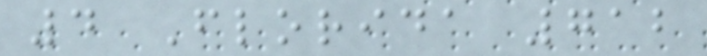4 Florida 712
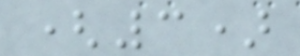(3)
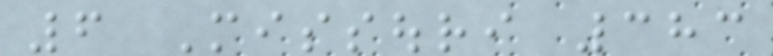6 Missouri 383
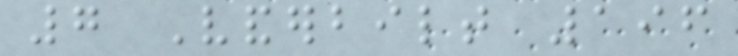7 Vanderbilt 196
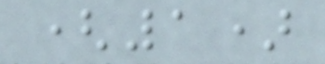(1)
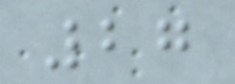27
